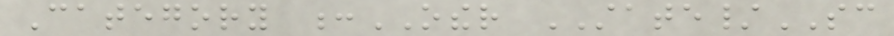Category :OTHER STATE/SC
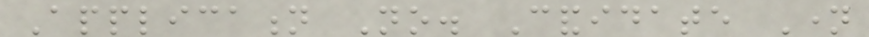Application No. Candidate Name
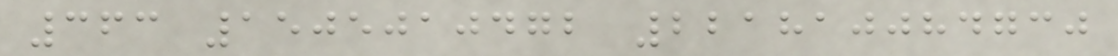363 1505010472 221810084730
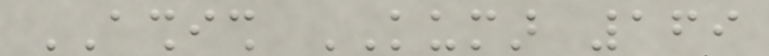ASHISH KUMAR 169
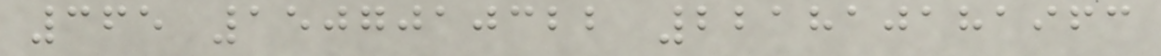365 1507010322 221810181963
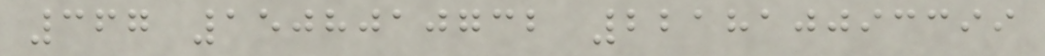367 1508010732 221810093399
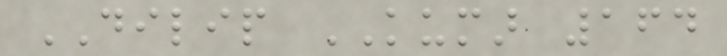DILIP KUMAR 164
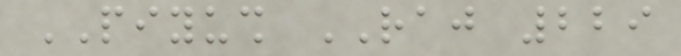PIYUSH RAJ 229
